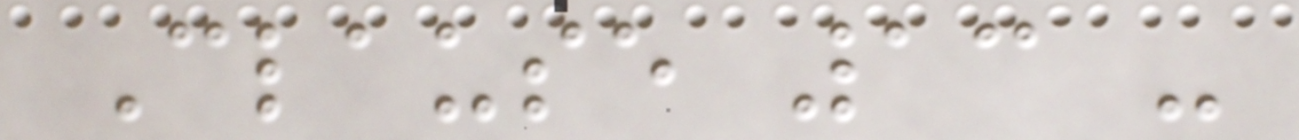Clause 13 -
